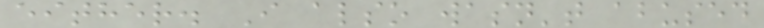either. I also wasn't abused
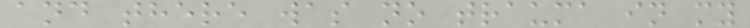and there was no trauma in my
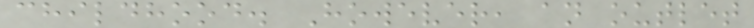childhood. However, an outlet
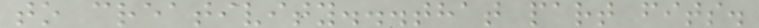to creativity...that part fits.
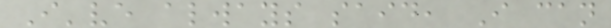I've always said, I can
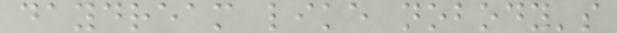daydream like nobody's
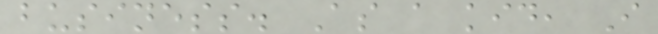business. As a kid, I
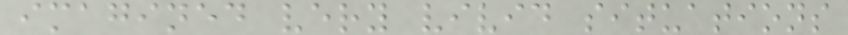imagined very vivid situations
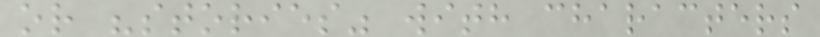or "stories" with characters
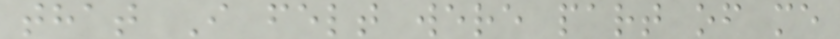that I felt were part of me
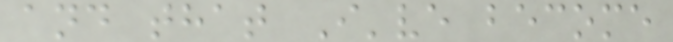and that I've become
